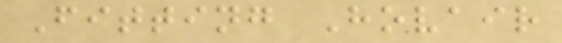Fitting Hovair
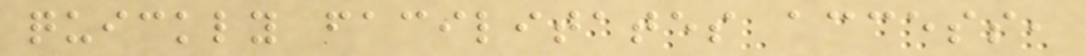quickly facilitates access,
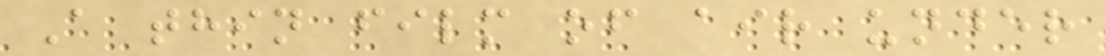A thin film of air under
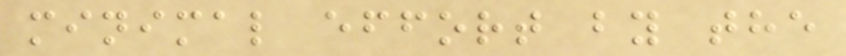minimal effort by the
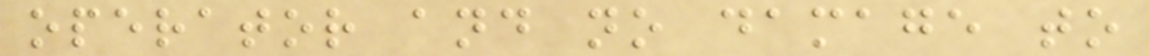operator and no damage to
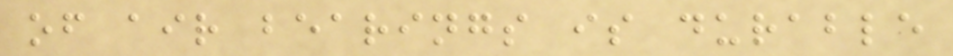of air bearings is durable
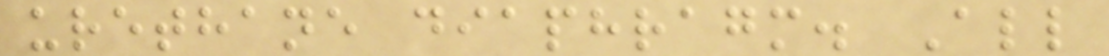urethane diaphragm. All
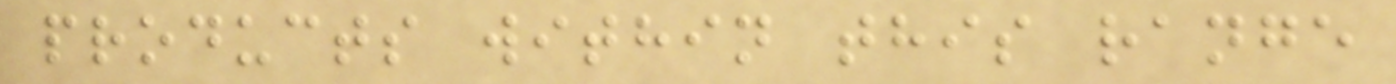products within this range
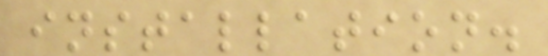installation.
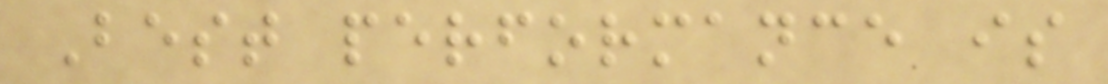Best performance is
